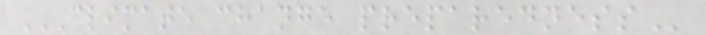CLIMATE CHANGE PREPAREDNESS
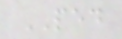PED
